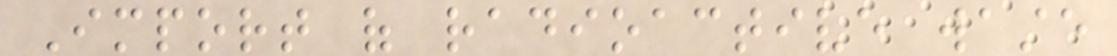Import of radioactive waste
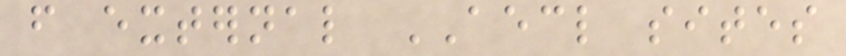from external AECL sites
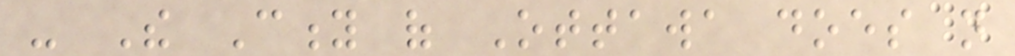- The City of Ottawa does not
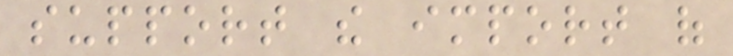support the import of
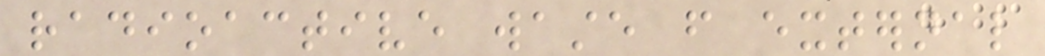radioactive waste from external
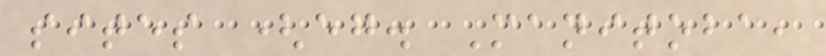sites (eg. Manitoba,
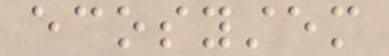ecosystem
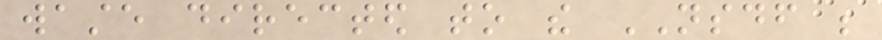waste directed to the NSDF be
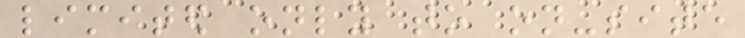limited only to on-site
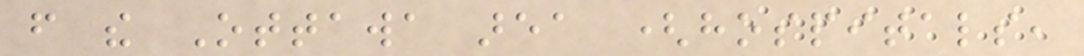from the Ottawa area (hospitals,
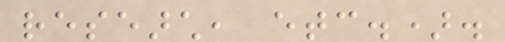research, etc.).
